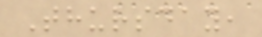Thursday,
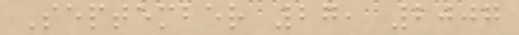September 27, 2007
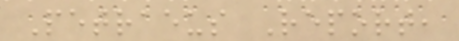Petraeus Report,
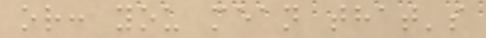or: you mean that's
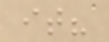it?
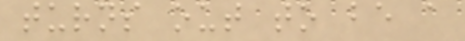turns out to be a
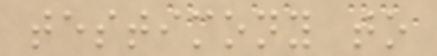testimony to
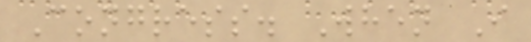Congress. When I
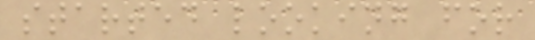started looking for
